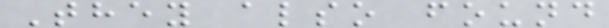They also found
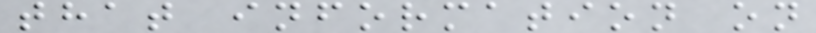that information on
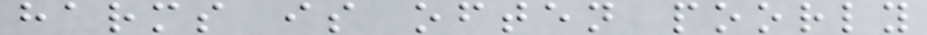harms is often poorly
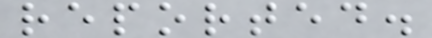reported.
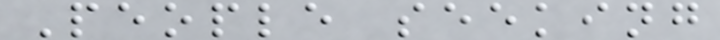People seeking
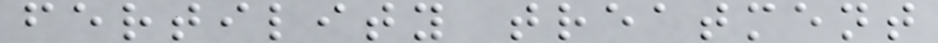fertility treatment
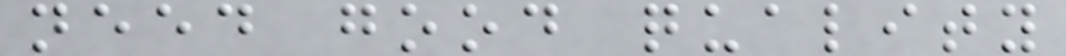need good quality
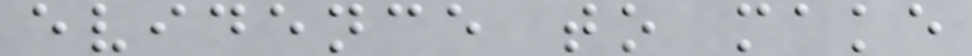evidence to make
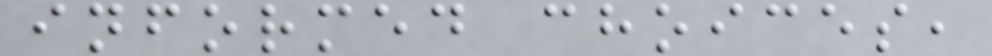informed choices,
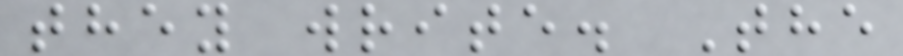they write. The
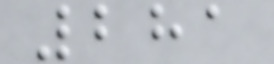281
